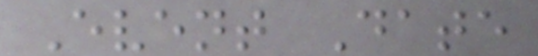Event Date
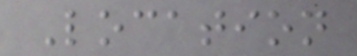Location
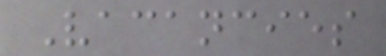Vacancies
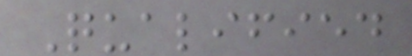Qualified
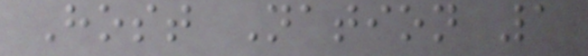Host Nation 1
